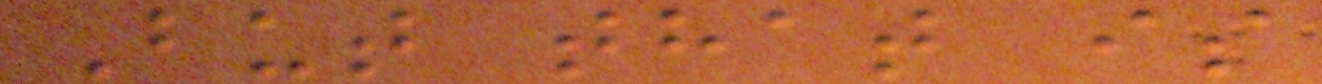But that is
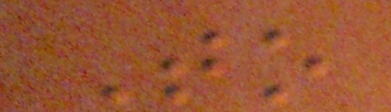To
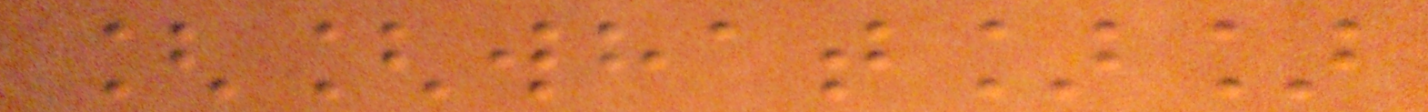[[what]]
